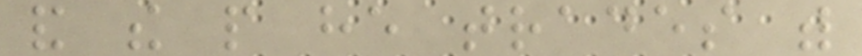and the people he trades with
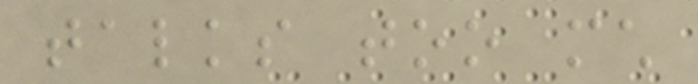talks too much
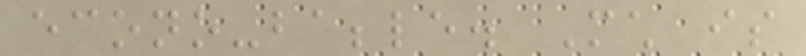econo-babble. Much is
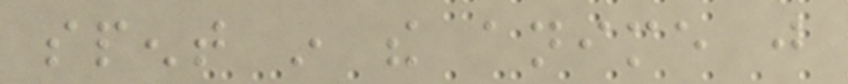spent in the anime just
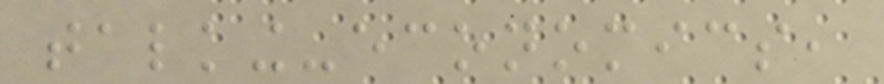talking-economics,
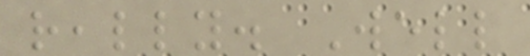really. Well
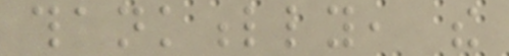thankfully, the
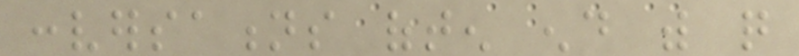conversations often end with quite
